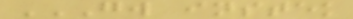GW INSTEK
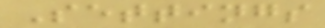Settings
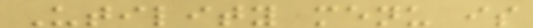Utility menu is
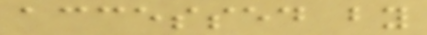accessed by
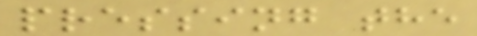pressing the
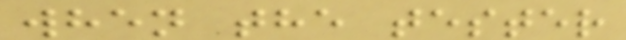when the tester
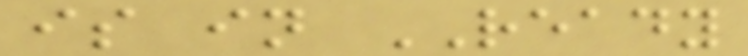is in READY
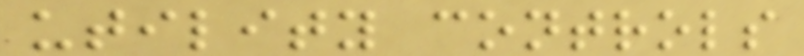utility controls
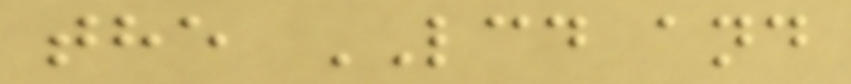the LCD and
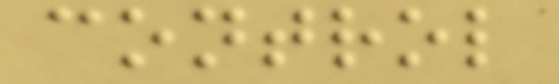control
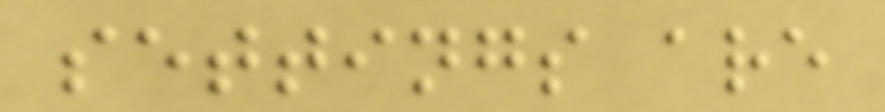settings are
